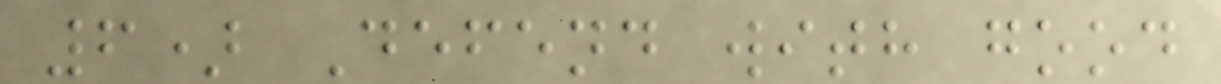6) Defend with good
